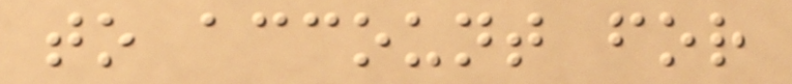to account for
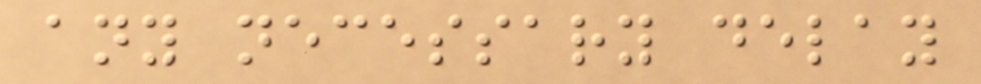any necessary delay
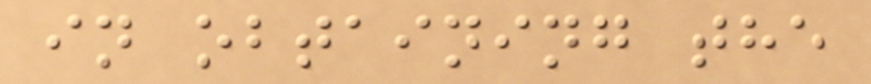in obtaining the
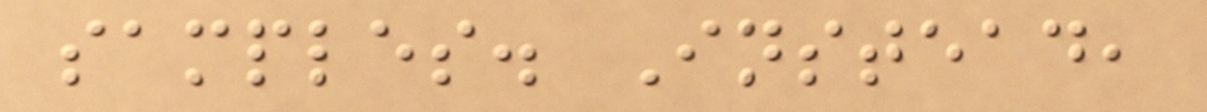samples. Instead,
